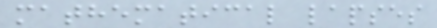mathematical lapses
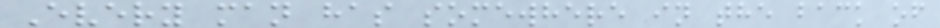Every man has somewhere in the back of
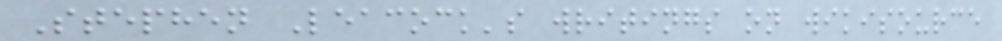Stephen Leacock's writings on wikisource
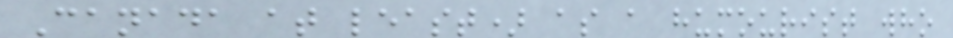Canada at least) as a humourist who
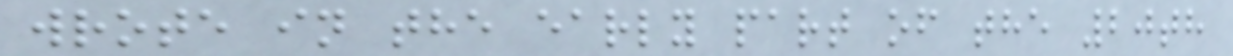wrote in the early part of the 20th
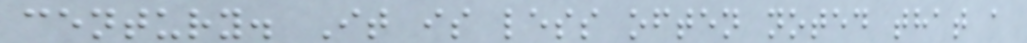century. It is less often noted that a
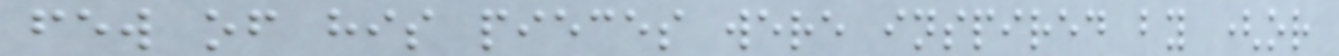few of his pieces were inspired by (or
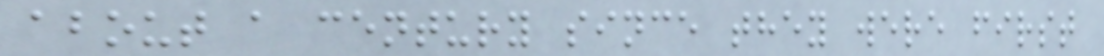about a century since they were first
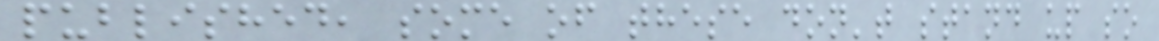published, some of these don't stand up so
